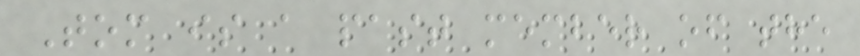Tom is a past member of the
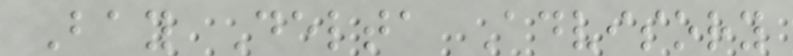Bay Delta Advisory
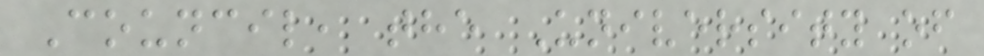Council, the University of
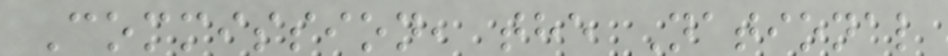Commission, the National
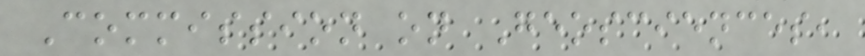Commission on Geosciences,
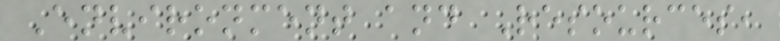Environment and Resources,
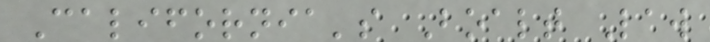California's Boalt Law
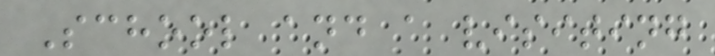School and a visiting
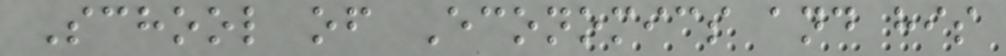School of Economics and his
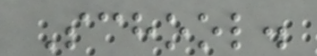School.
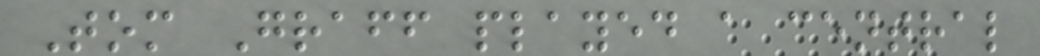Tom Graff played a central
